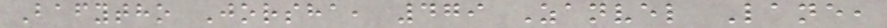Bafytho Jorsha, 479 Zanvel Lane,
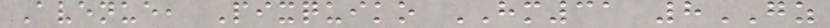Avenue, Pixquiko HM31 8GZ
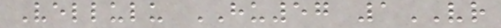Vellulu HU57 1VR
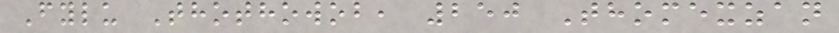Fylu Thothowob, 250 Thomexzan
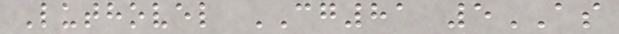Luthovel CG81 5AS
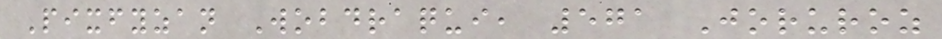Pixfyzan Wobdraqui, 571 Joruroz
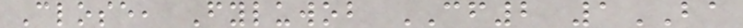Close, Fyluwob CF2 1BA
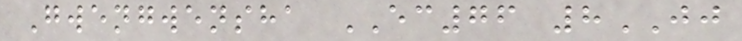Gwengwensha EC76 8JJ
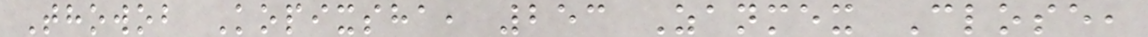Thowob Kopixsha, 253 Zanmex Close,
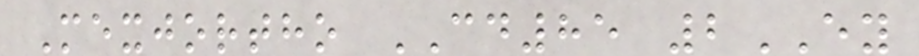Mexjortho CD85 2EY
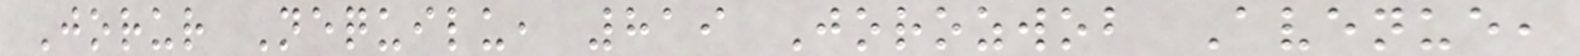Jorur Nequilu, 819 Jorozwob Avenue,
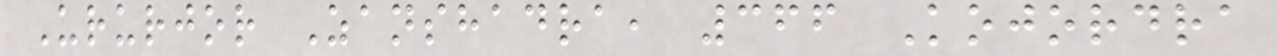Ururjor Zanshadra, 366 Kojordra
